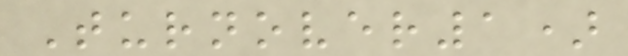Turnover1)
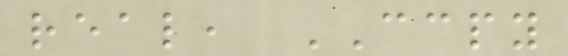real, CCPY
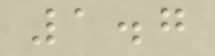1.7
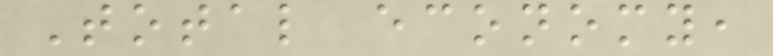Total economy,
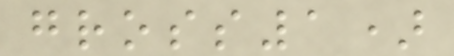gross1)
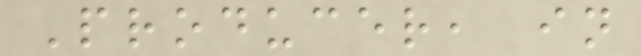Producer, in
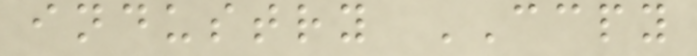industry CCPY
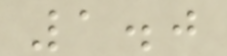1.0
